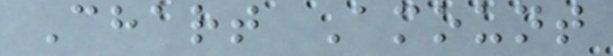Chart Amount
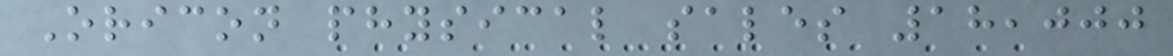Oricon physical sales 18,000
